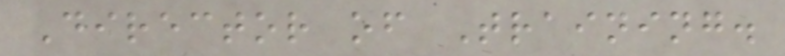Director of Training.
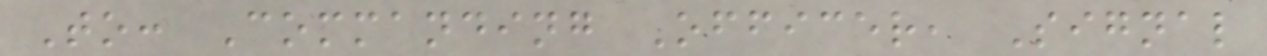To: Commanding Officer, Signal
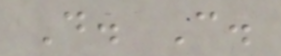D. C.
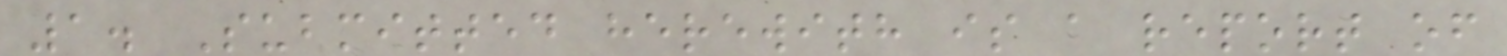1. Submitted herewith is a report of
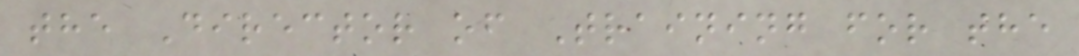the Director of Training for the
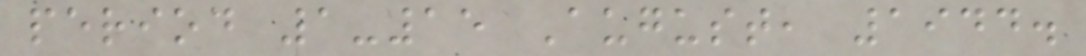period 1-15 August, 1944.
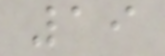19
